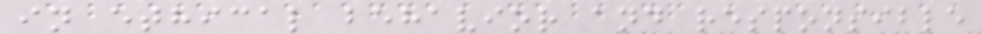in ethical behavior and responsible
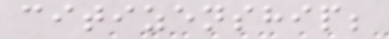citizenship;
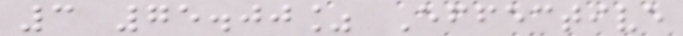3 75.00% Effective
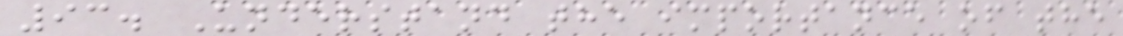93. Understand the importance of the
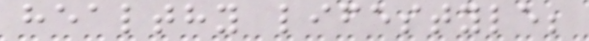healthy lifestyle;
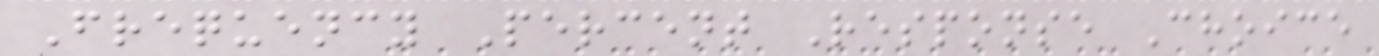Frequency Percent Response Choice
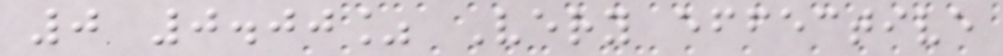0 0.00% Very effective
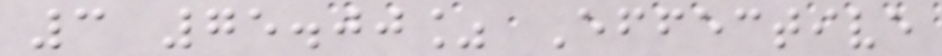3 75.00% Effective
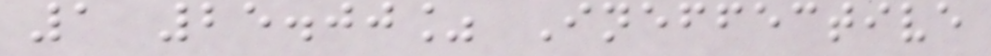1 25.00% Ineffective
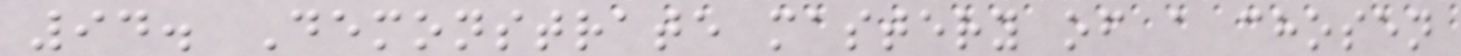94. Demonstrate mastery of a chosen
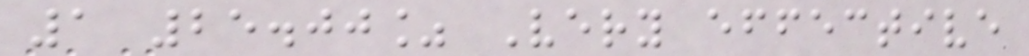1 25.00% Very effective
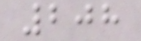208
